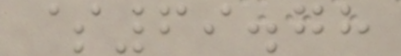$69.78
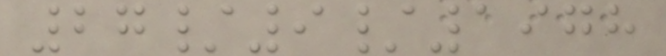27/9/1978
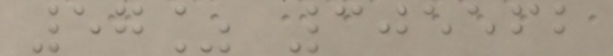57% 305562
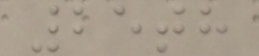25th
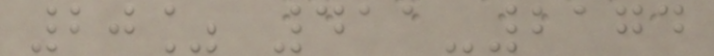20% 411-2174
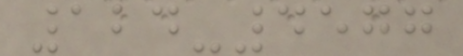124-4577
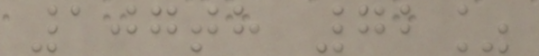107th 72%
